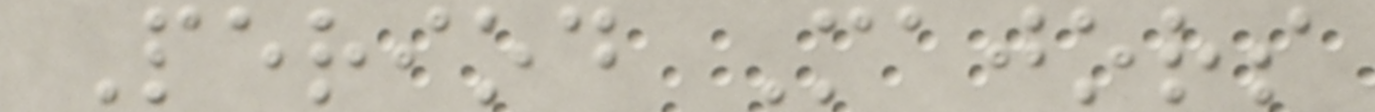Period Majors
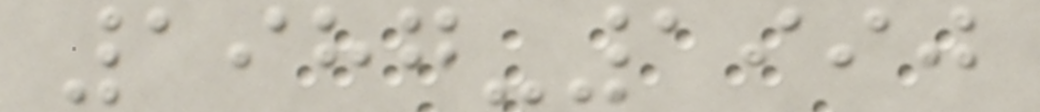1987-1990
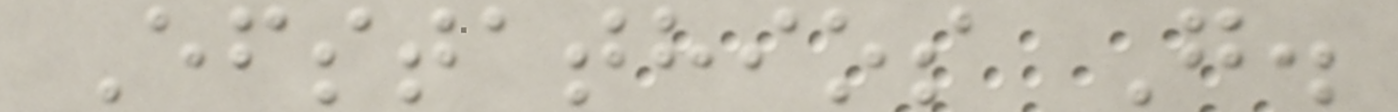Efstathios G.
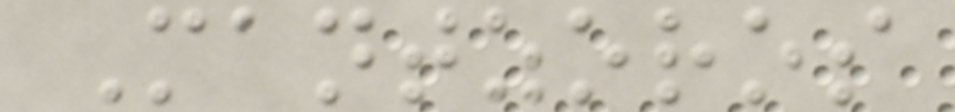Mantzoros
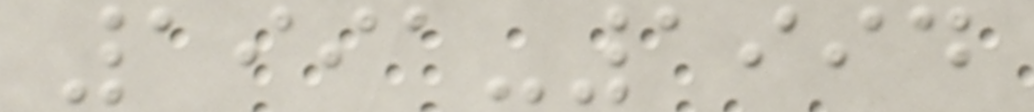1991-1994
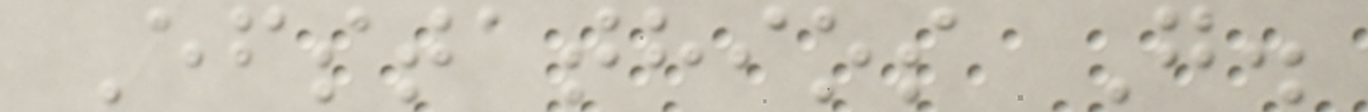Efstathios G.
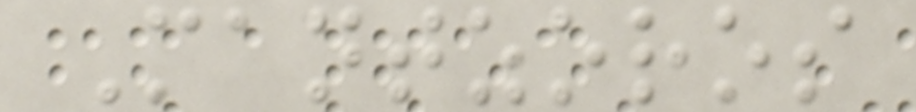Mantzoros
